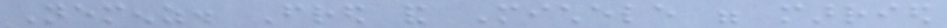Nemenz. Fred and Michele were married
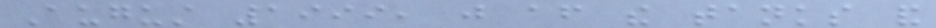August 1999, just after the tanks and
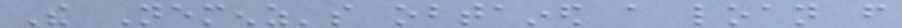The Nemenz's obtained a loan from
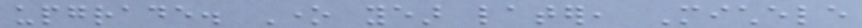upgrade. One year later, Michele
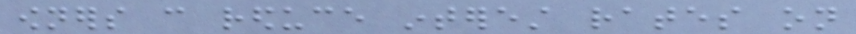owners can reduce interest rates on
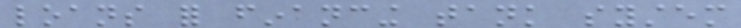loans for financing tank system
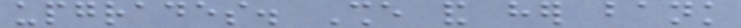upgrades. She and her bank
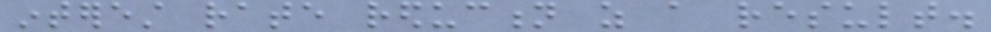interest rate reduction as a result.
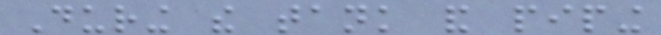During the tank and piping
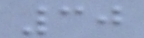30
